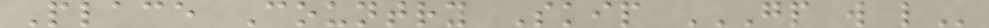Place Country Skip GP W L
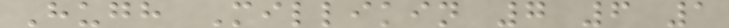Hugh Millikin 7 6 1
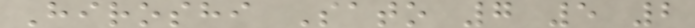Hiroshi Sato 7 5 2
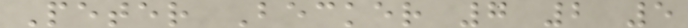Peter Becker 7 2 5
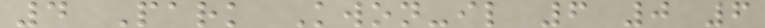4 Park Kwon-il 6 0 6
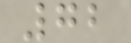72
